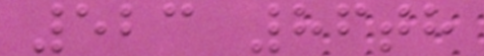523 86th
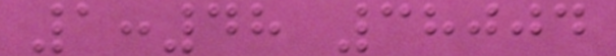1:48 38004
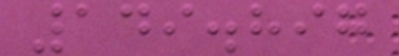149.897
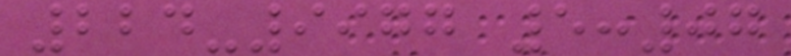224-9977 5:07
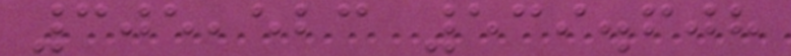305,523 539.608
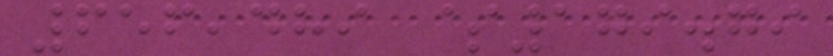656,489 $179.79
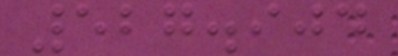527.904
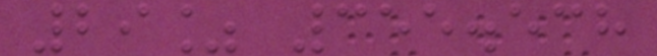29% 355.538
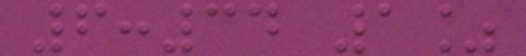6:34 1%
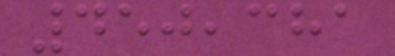450,381
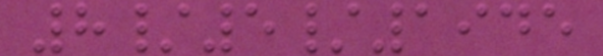8/5/1945
